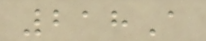218A
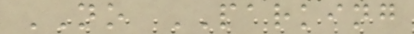NO PARKING
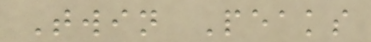Twin Peaks
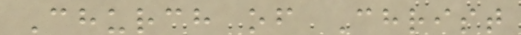Church of Christ
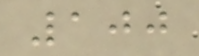100
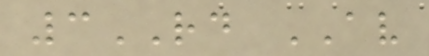3RD AV
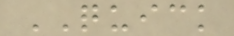QUICK
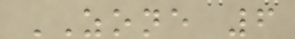ZONE 6
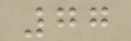77
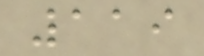119
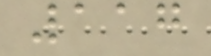117
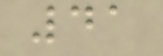41
